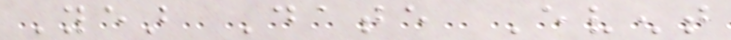Year Date Event
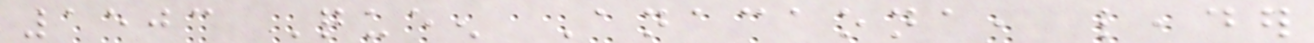1503 Queen Anacaona, leader
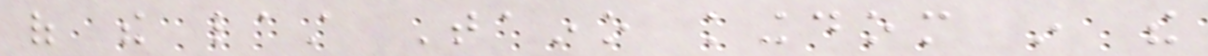of the last Taino kingdom in the
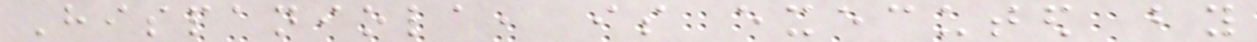Hispaniola, is executed by
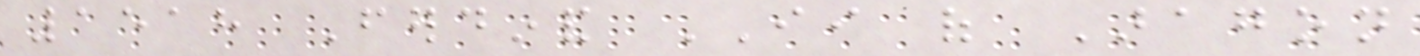1518 Ferdinand II of Aragon
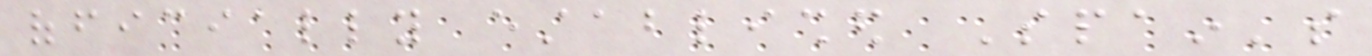officially established Spain's
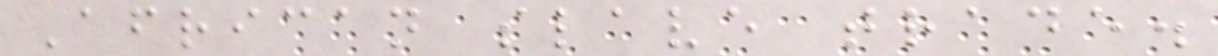African slave trade.
